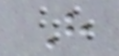H
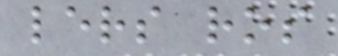lers ros
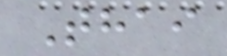Thai
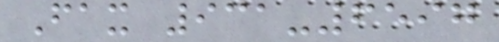Fax 931-6597
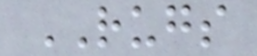RUGS
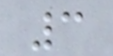3
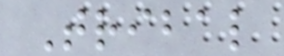Tribal
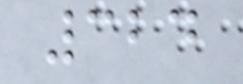324
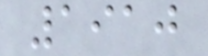1910
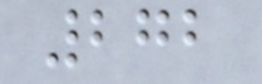272
